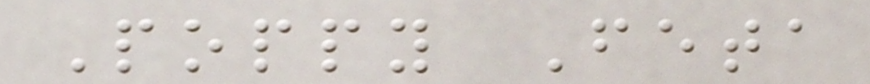Poppy Feta
